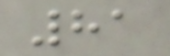81
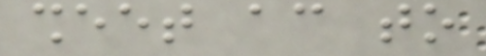sheet according to
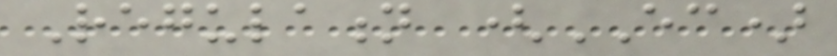Regulation (EC)
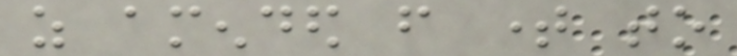as amended from time to
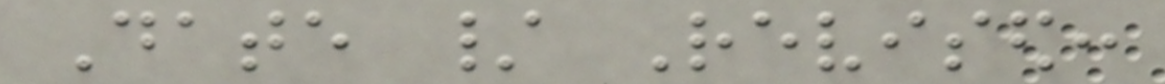Date / Revised:
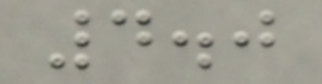4.0
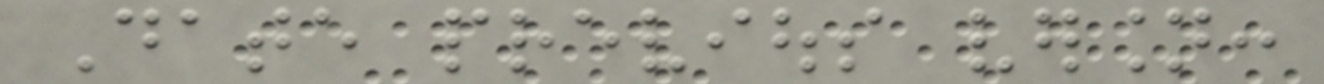Date previous version:
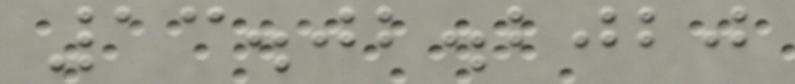13.02.2020
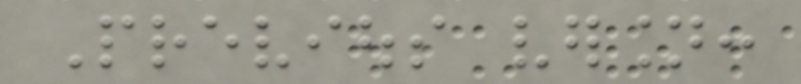Previous version:
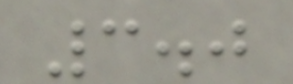3.0
